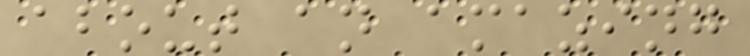about an amazing
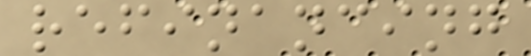refinancing
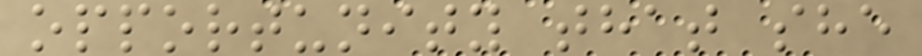opportunity that she
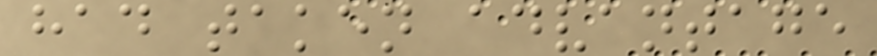had taken advantage
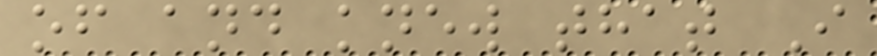of and knew that I
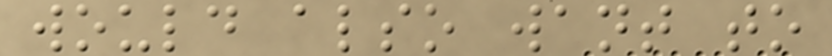would also want to
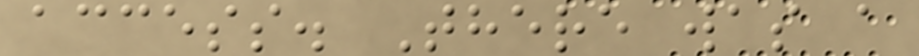access. There was a
